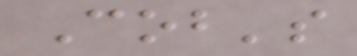Cob's
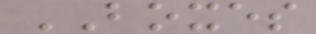BOXES
